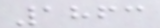1863
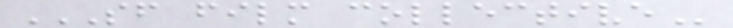SF FILM COLLECTIVE
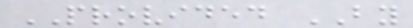PROVIDED BY
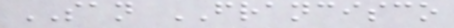SAN FRANCISCO
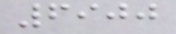6900
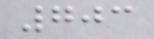703
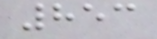853
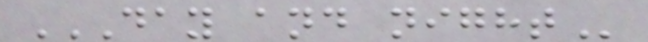DAY AND NIGHT
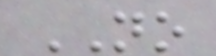NO
